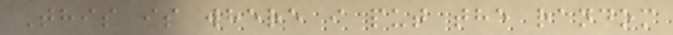This is where i put the random
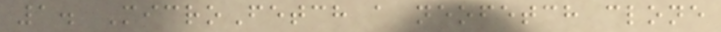1. MicroFetch a neofetch clone
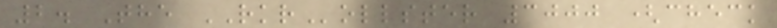2. The RKRollster 3000 (check
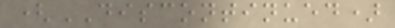(DISCONTINUED)
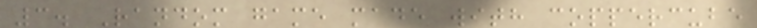3. Random game made with coppercube
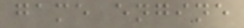game engine
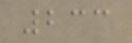233
